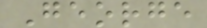George
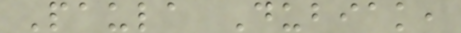Paula Dubiak,
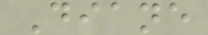Diane
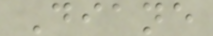Diane
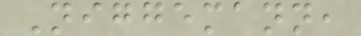Niggemann,
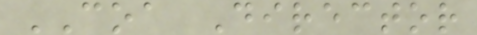COA Director
